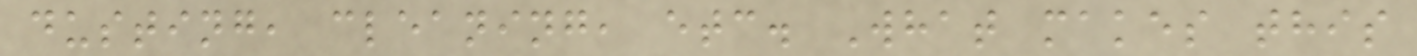dusting, cleaning, etc. What makes this
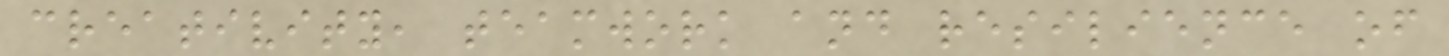creativity, teamwork and resilience of
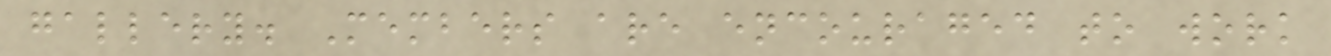gallery. Members are encouraged to work
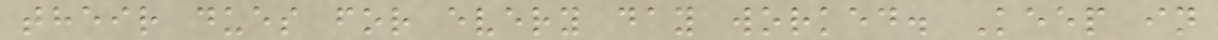their dues for every day worked. Keep in
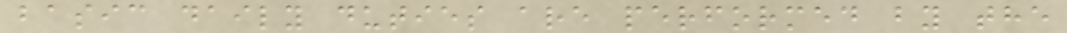basic daily duties are performed by the
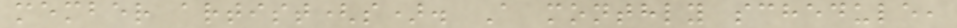member artist(s). A monthly schedule,
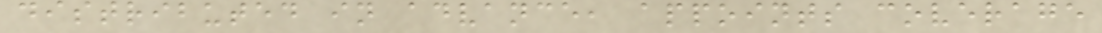distributed in advance, appoints coverage
